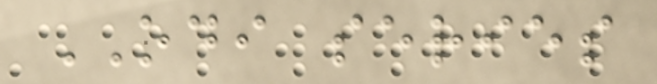ODI series
